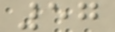57
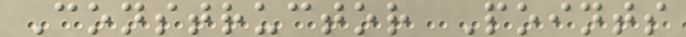Constructor Points
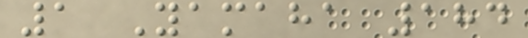1 Yamaha 184
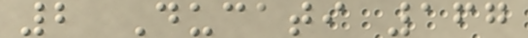2 Ducati 167
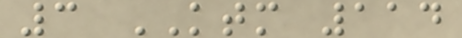3 KTM 114
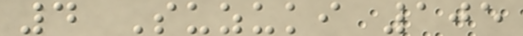4 Suzuki 105
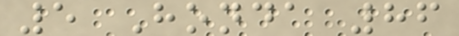5 Honda 86
